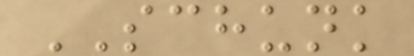SCHUNK
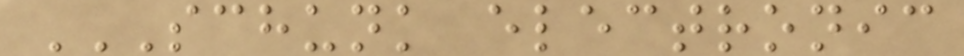SCHUNK ELECTRONIC
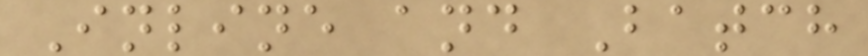Inline and Batch
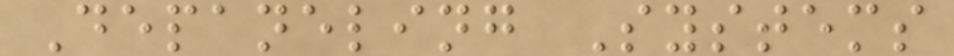Depaneling Systems
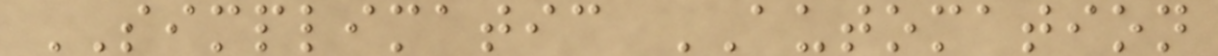SIMPLIMATIC AUTOMATION
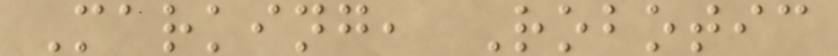Marking, Robotic
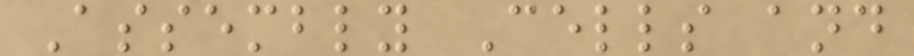Assembly Cells and
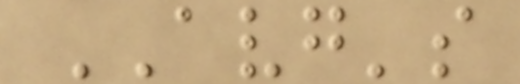AVG's
